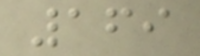169
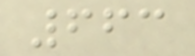663
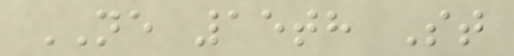NE 15th St
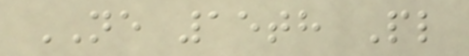NE 15th Pl
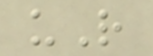uR
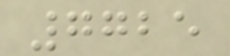7725
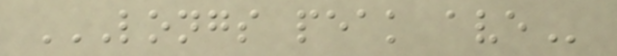LONGS PEAK AVE
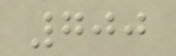700
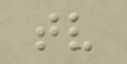tv
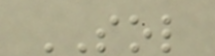SOL
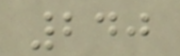240
